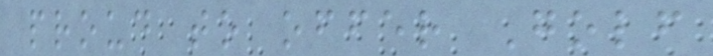proud to offer Golf
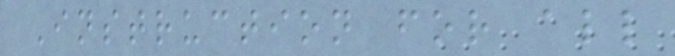Instruction for all
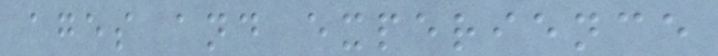ages and experience
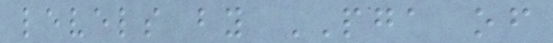levels by PGA of
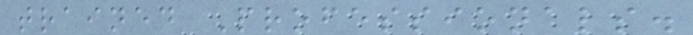trained Professionals.
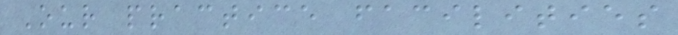Our practice facilities
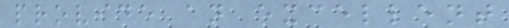provide an excellent
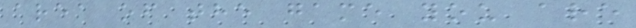area of the game you are
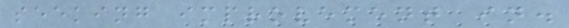seeking improvement in.
